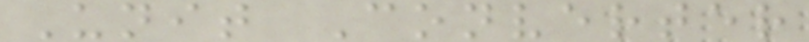Unit Converter
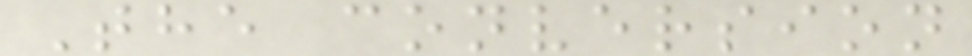The conversion
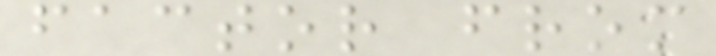factor from
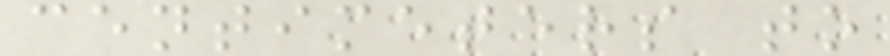centimeters to
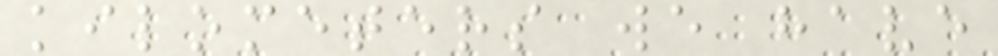kilometers we have
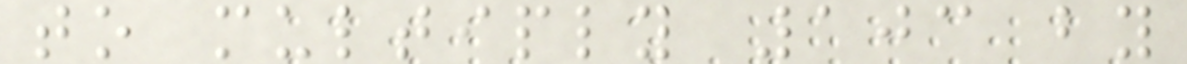to multiply 103 by
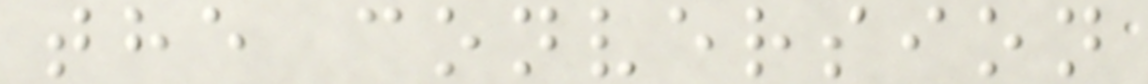the conversion
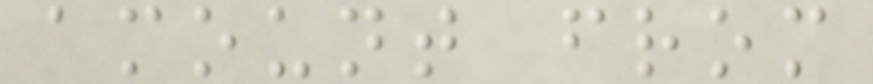amount from
